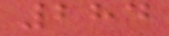284
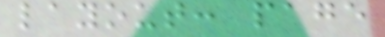layout: page
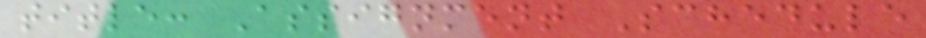title: Assignment Schedule
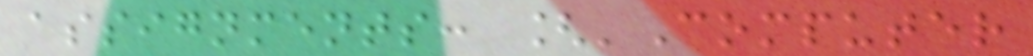assignments: ['Computer
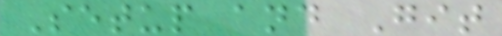Setup and Git
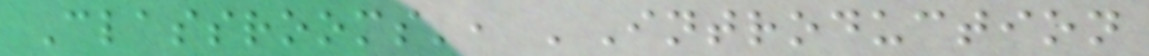Classrooms', 'Introduction
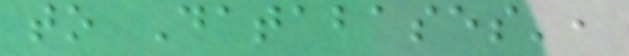to Databases',
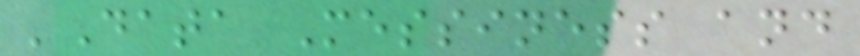'Data Messiness and
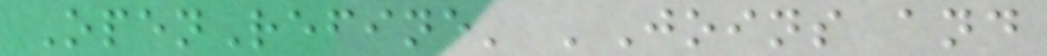OpenRefine' 'Joins and
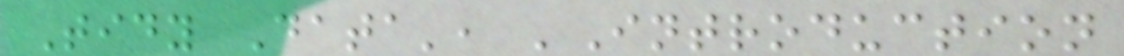Tidy Data', 'Introduction
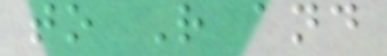to R and
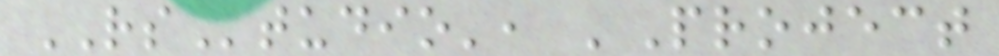RStudio', 'Project
